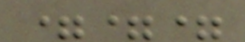===
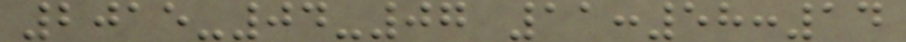2015-04-07 11:58:14
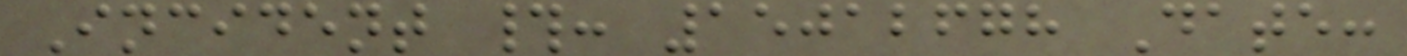Incident #: 15012678 Date:
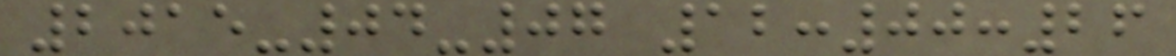2015-04-07 12:00:26
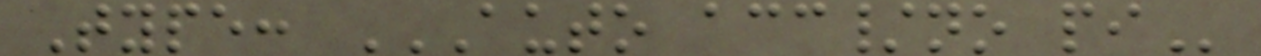Type: AUTO ACC/NO PI
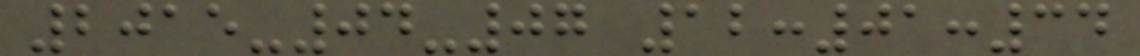2015-04-07 12:01:34
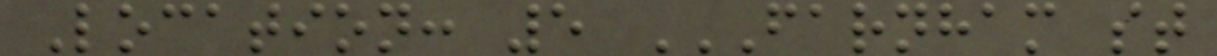Location: 5 FARNHAM ST
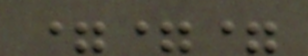===
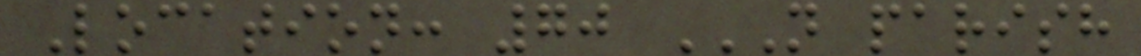Location: 70 N PARISH
